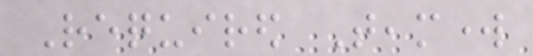Required Teamwork
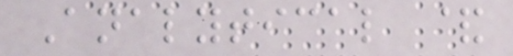Analytical &
